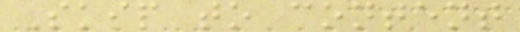Skip to content
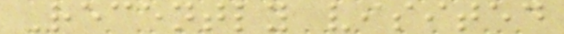Recently visited
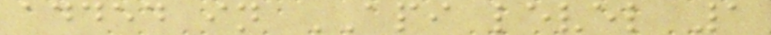added in API level 1
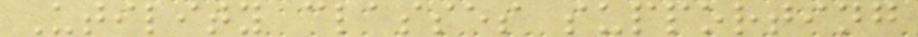Utility classes supporting
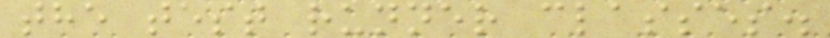the test runner classes.
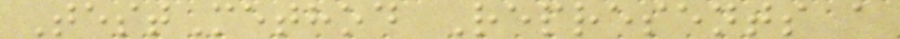TestMethod Represents a
